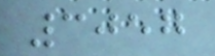3057
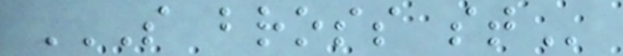S BROSS ST
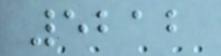5212
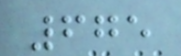675
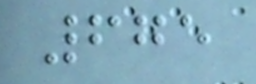675
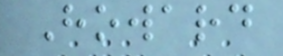Howard
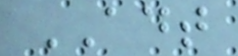ADT
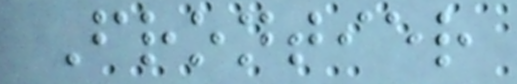Frontier
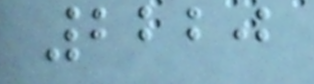2220
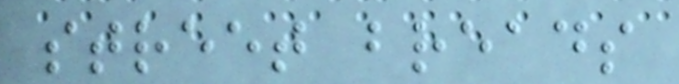street breads
